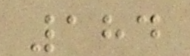184
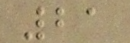21
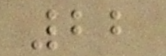22
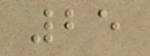25
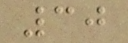30
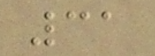31
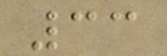33
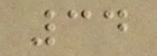34
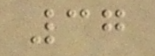37
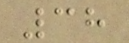38
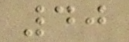40
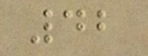42
